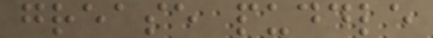grease puddle
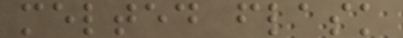melted flask
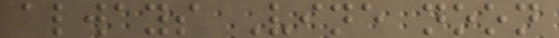always Vine noon
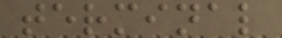terminal
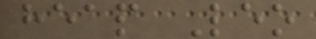heap Leo
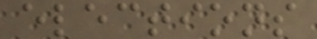elections
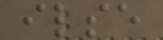ilse
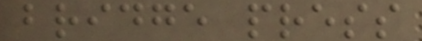bridge press
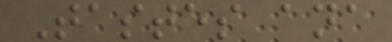Tastes ana
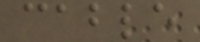cable
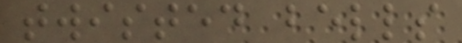twisted bells
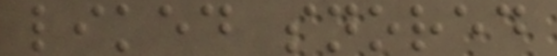liked snored
